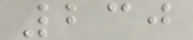230
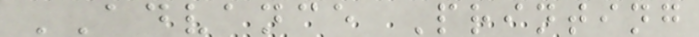ADVANCE Printing
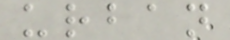urban
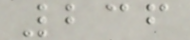236
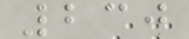230
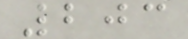203
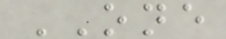ONE
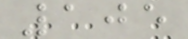105
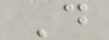D
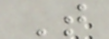T
